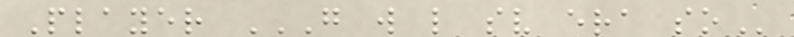Player G W L SV ERA SO
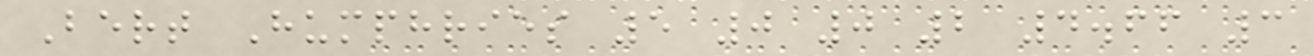Bert Humphries 5 0 0 2 4.66 3
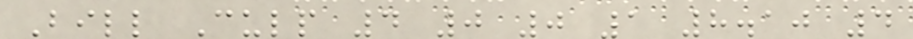Bill Culp 4 0 0 1 8.10 4
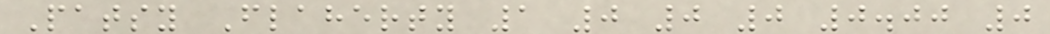Patsy Flaherty 1 0 0 0 0.00 0
